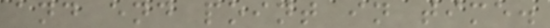and end point in time.
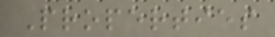Properties
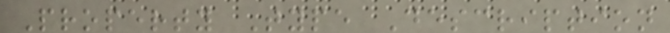Property Type Description
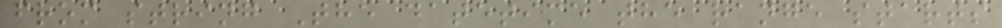from string The datetime the range starts
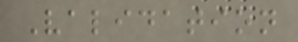Validation
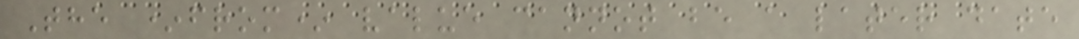The *from* value cannot be a later date
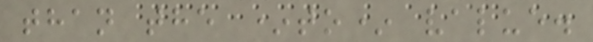than the *to* value.
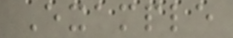Example
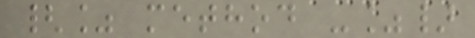{% method -%}
